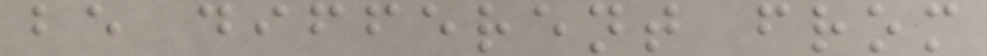be different from
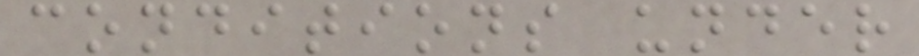conditions under
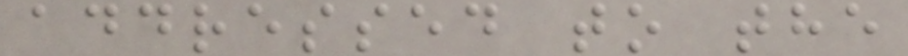addressed to the
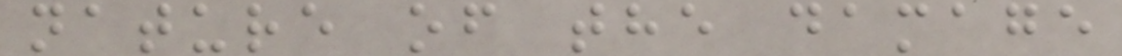nature of the damage
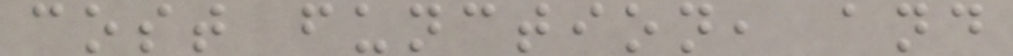cost function, and
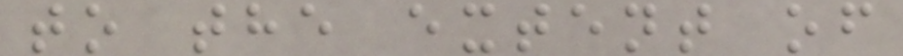to the extent of
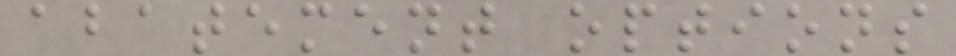abatement options
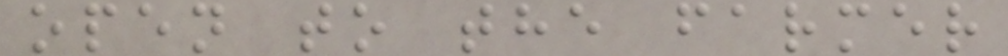open to the farmer
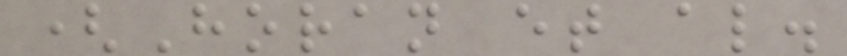(Horan et al.
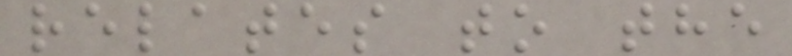relates to the
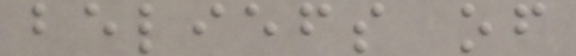beliefs of
